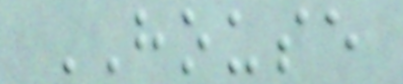HOUSE
